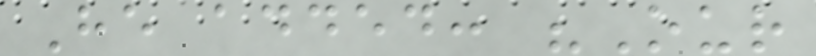He added: "Our
